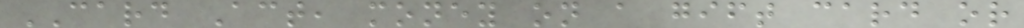CARD Act, money on a gift card or
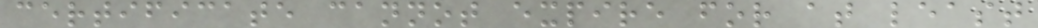certificate cannot expire for at least
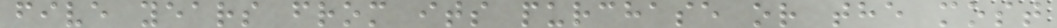five years from its purchase or the most
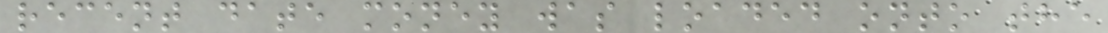recent date money was loaded onto the
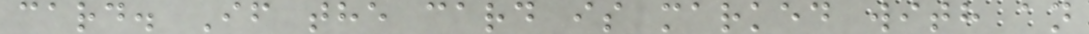card. If the card is marked with an
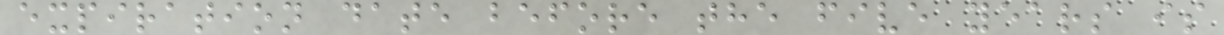expiration date before the five years is
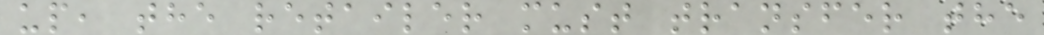up, the retailer must transfer the
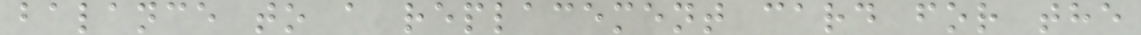balance to a replacement card for the
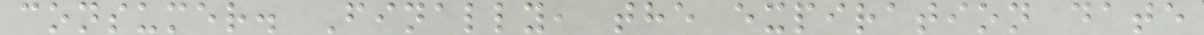consumer. Finally, the expiration date
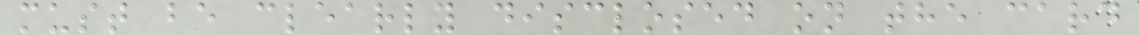must be clearly disclosed on the card
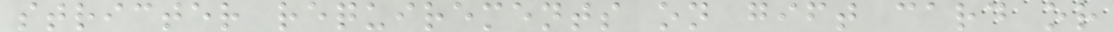stricter requirements on gift card or
